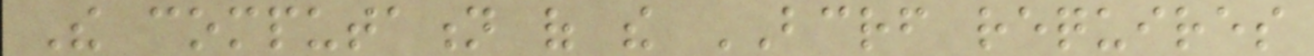The computation of the BCRF requires
